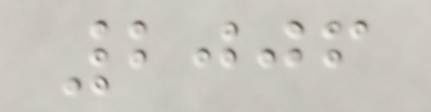2006
